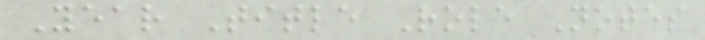Year Title Role Notes
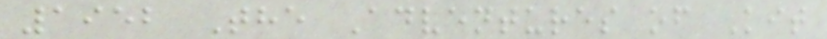1952 The Adventures of Kit
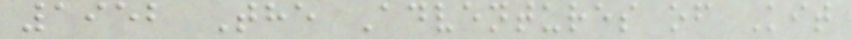1952 The Adventures of Kit
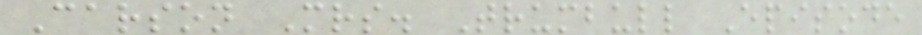Carson Mrs. Trumbull Episode
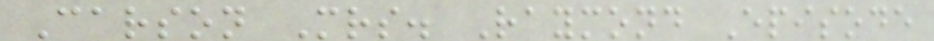Carson Mrs. Raymond Episode
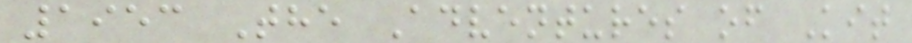1953 The Adventures of Kit
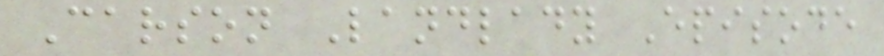Carson Landlady Episode
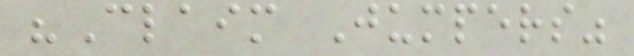"Claim Jumpers"
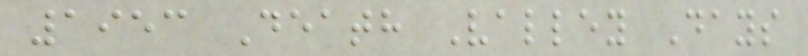1953 Death Valley Days
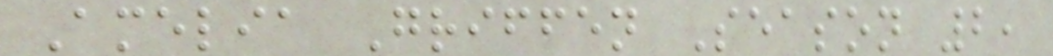Amelia Griffen Season 2,
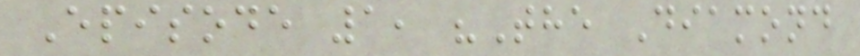Episode 1, "The Diamond
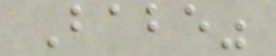Babe"
